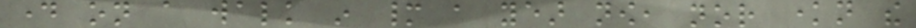day on a walk in many a year now, nor known the
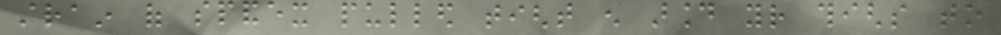strain of spandex pulled tight enough around your thighs to
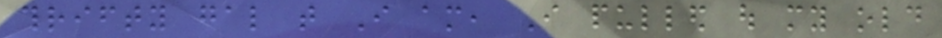thrifty gal that I am, I pulled out my old
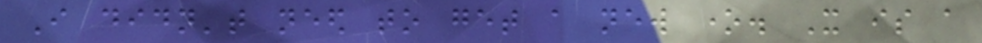I didn't need to get a new one. It is a
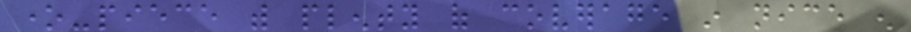one-piece with plenty of coverage in nice enough
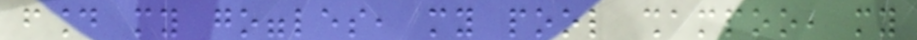found my goggles, my pool shampoo, my
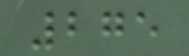275
